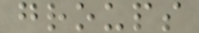groups
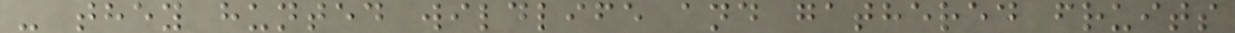- they hunted wildlife and gathered fruits
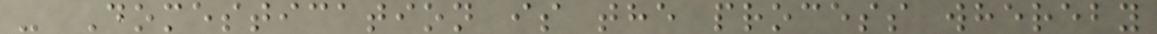- Domestication is the process whereby
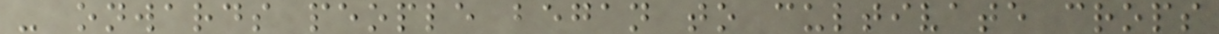- onwards people began to cultivate crops
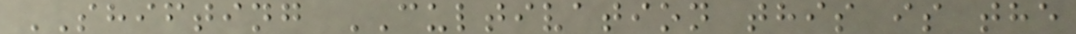SHIFTING CULTIVATION this is the
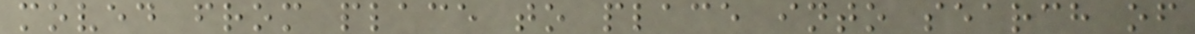moved from place to place into search of
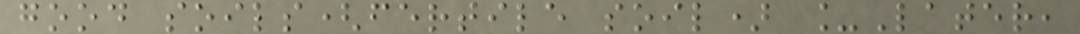good soils(fertile soil) _Later,
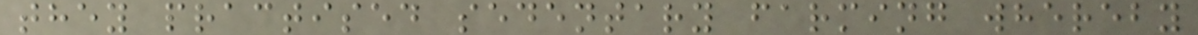they practised sedentary farming whereby
